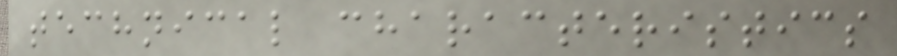technical characteristics
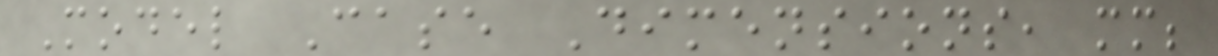Model Case Dimensions, mm;
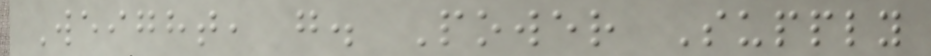Weight, g. Power Supply
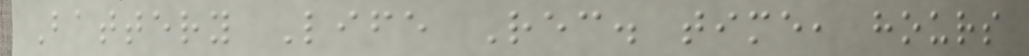Battery Life Rec. time, hours
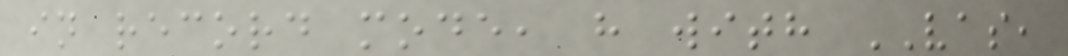in record mode, h with VAS,
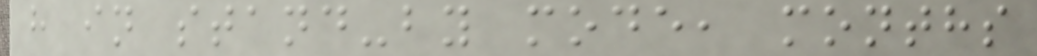h in stand-by mode, months
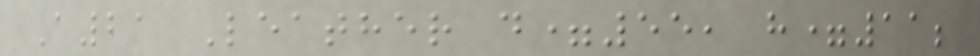A21 Leather d=55, h=11;
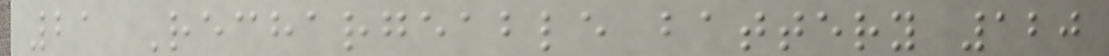21 Rechargeable battery 120
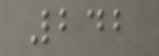242
